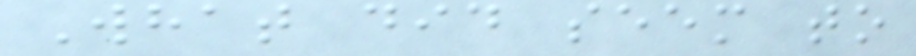What did seem to
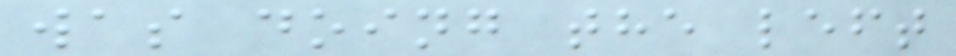was doing the left
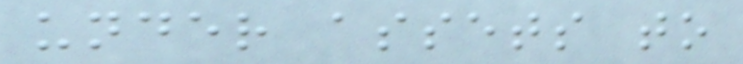under assets to
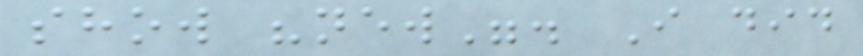show "new". I did
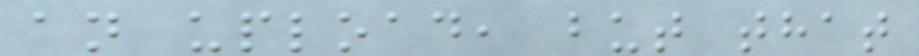an upload, but that
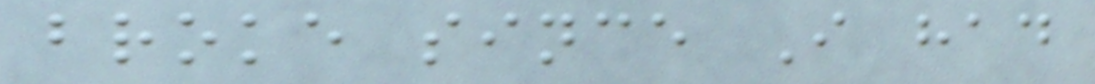broke since I had
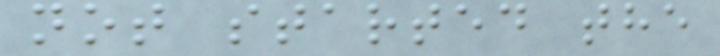not started the
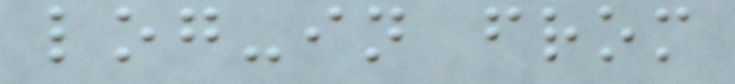log-in from
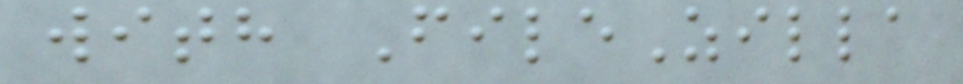with FileZilla
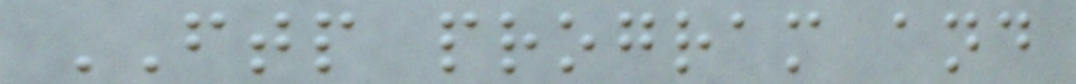FTP program and
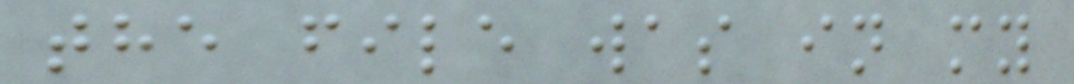the file was in my
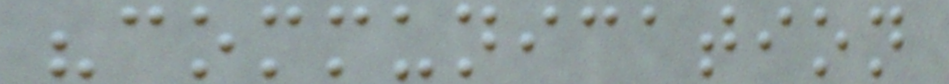"communication
